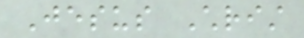Jesus Christ
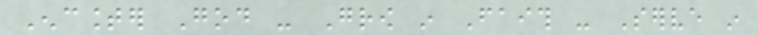Encounter God - Grow in Faith - Serve in
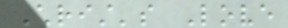Christ's Love
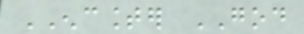ENCOUNTER GOD
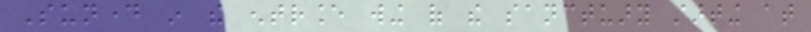Sunday in the entrance wing of the sanctuary starting at
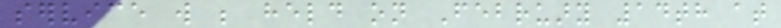service will be held on February 14th at
